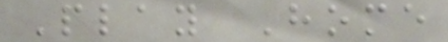Play Home
